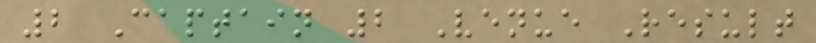2 Captain 2 Venue Result
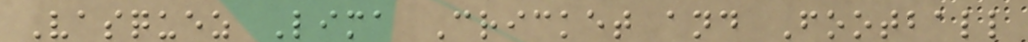Vasquez Lima Cricket and Football
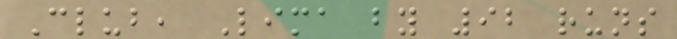Club, Lima by 92 runs
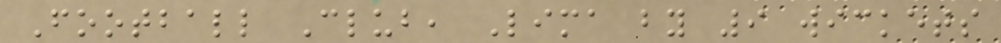Football Club, Lima by 9 wickets
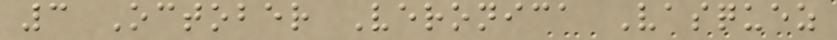3 October Veronica Vasquez
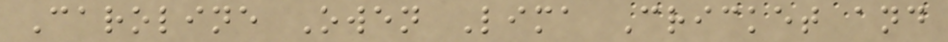Caroline Owen Lima Cricket and
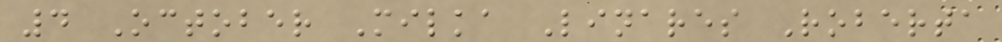4 October Milka Linares Roberta
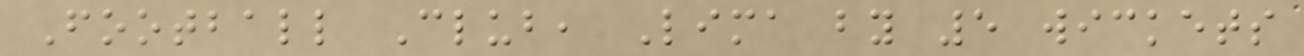Football Club, Lima by 5 wickets
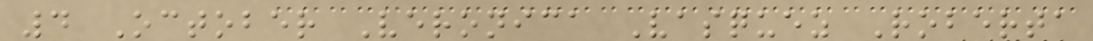4 October Veronica Vasquez Roberta
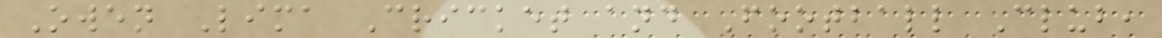Owen Lima Cricket and Football Club,
